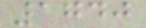1740
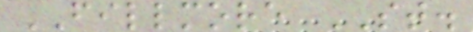FILLMORE ST.
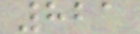821
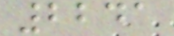2241
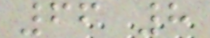66 8
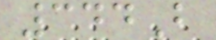344B
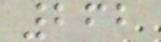262
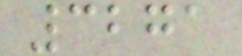3271
